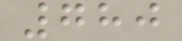780
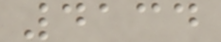4134
